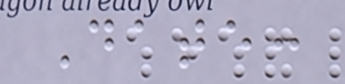Date:
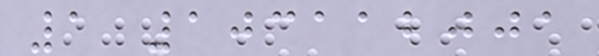1 103112001
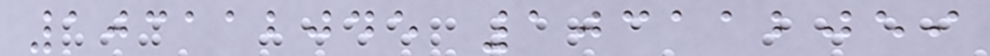103112045 103112059
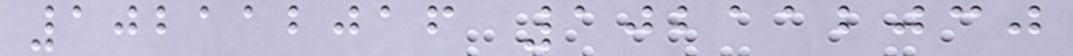102112016 102112030
